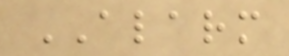ALARM
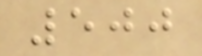500
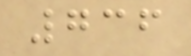736
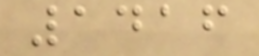1416
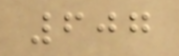607
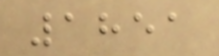1851
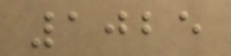1025
